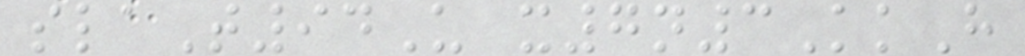slaT94U x7n3KkH
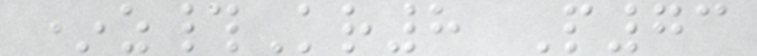*z#Kr8 P73
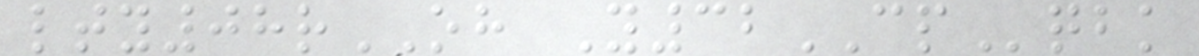lty08rOH Y32CPqbk
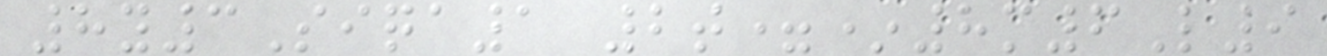8y3Siqa1 2t=*8m6L9
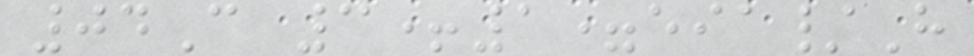04C 3+1=eia/H
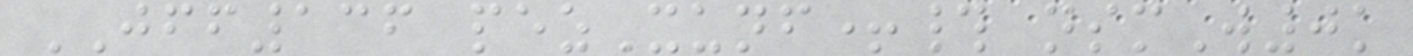JFF136 pezXunf+# nsmW0k
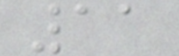11
